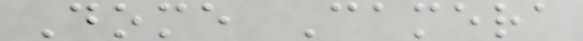Dome Camera
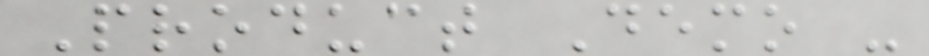Product Demo -
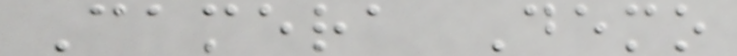Camera Demo
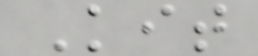Kit
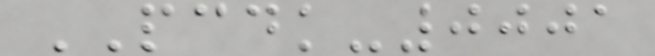PCDK-0001
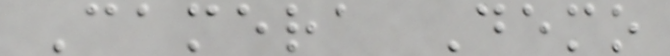Camera Demo
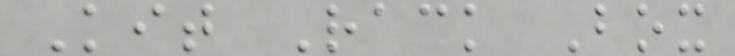Kit Rack Box
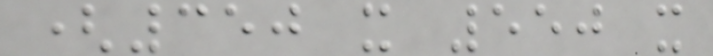(350 x 550 x
